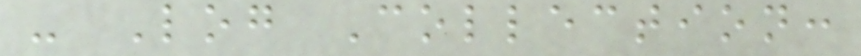- Log Collection:
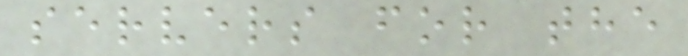servers for the
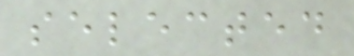selected
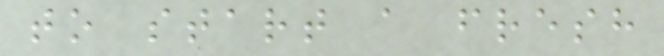to start a fresh
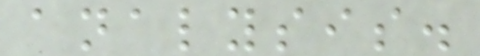analysis.
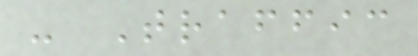- Traffic
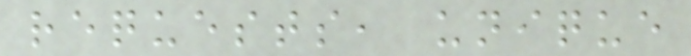requests, unique
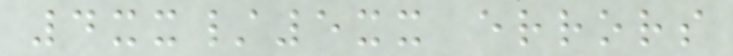4xx/5xx errors
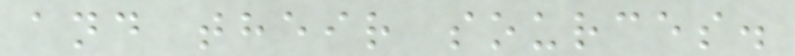and their sources.
